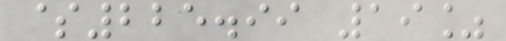$225.99 19%
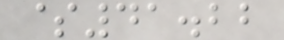$41.22
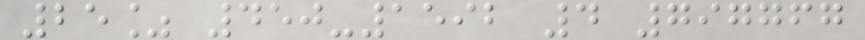25% 450-1592 4 797767
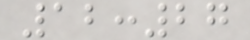12:27
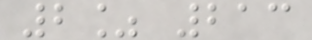2% 213
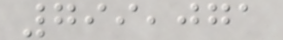799,071
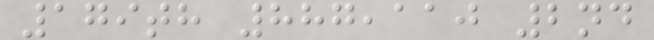179th 887,110 2nd
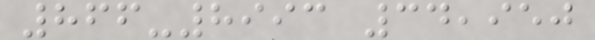866-8993 34,950
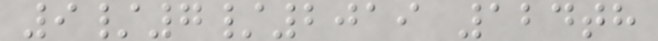9/7/2019 124th
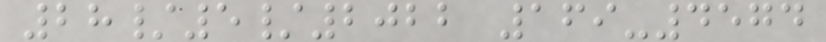28/5/2022 169-4574
